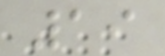19
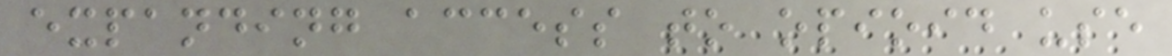expanding access to opioid use
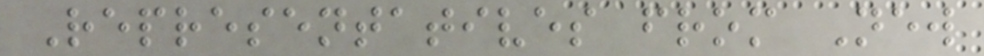Representatives from New
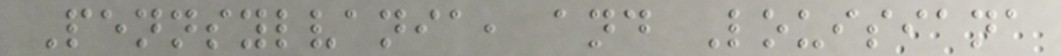Pennsylvania, and Louisiana
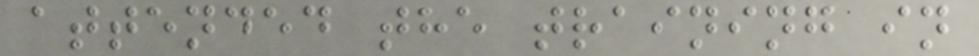attended the training in
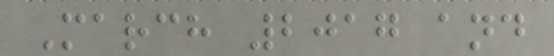March 2017 and
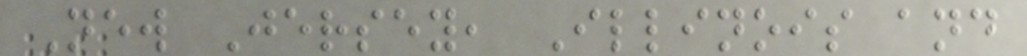New Jersey, Illinois and
